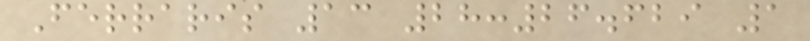Ferraris 13 28:26.629 1
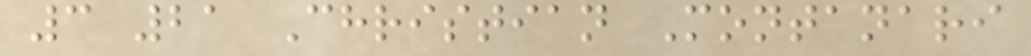3 21 Christian Montanari
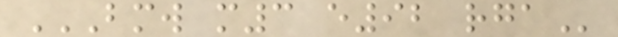BMW M3 E92 RGA
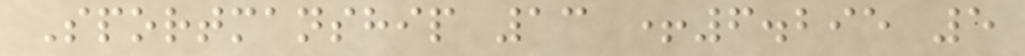Sportmanship 13 +6.295 5
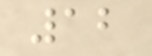12
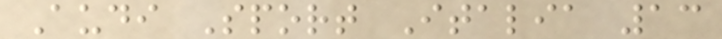Audi Sport Italia 13
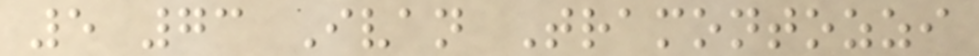5 73 Ivan Tramontozzi
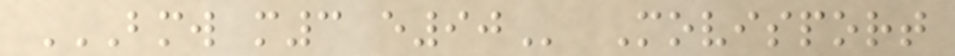BMW M3 E90 Movisport
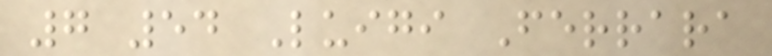7 54 Luigi Ferrara
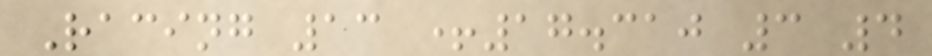Racing 13 +17.310 3 4
